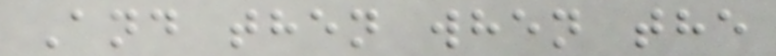And then when the
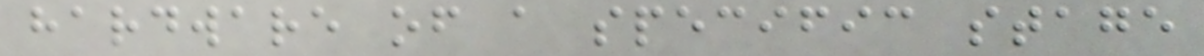hardware of a specific stage
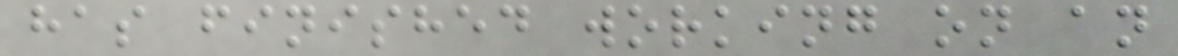has finished working on an
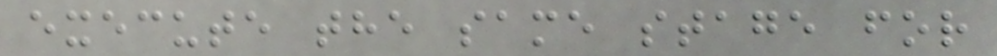execute the same stage for
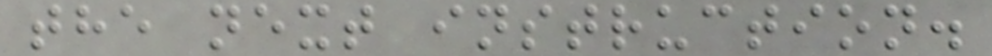the next instruction.
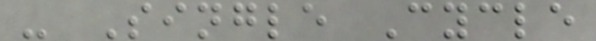- Single Cycle
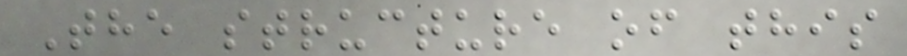The structure of this
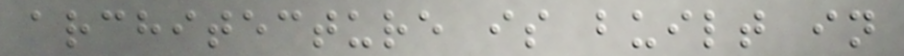architecture is built in
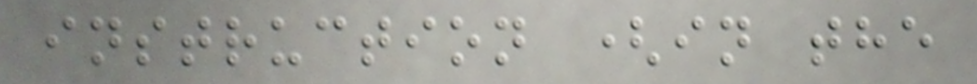instruction (in the
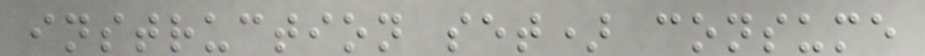instruction set) consume
